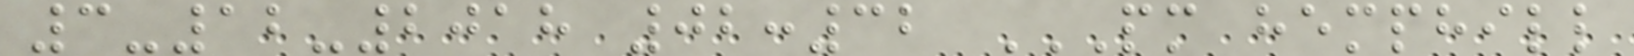3-12-2018 02:32 PM HEMPHILL
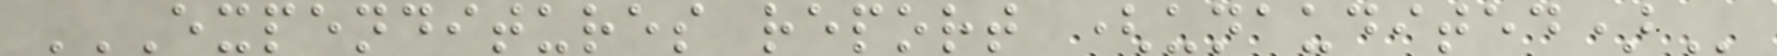EXPENDITURES REPORT (UNAUDITED)
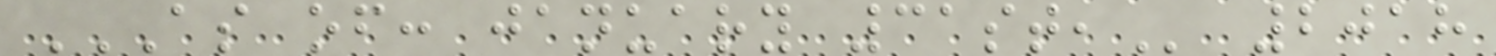AS OF: JANUARY 31ST, 2018
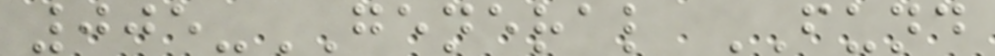005-GENERAL FUND
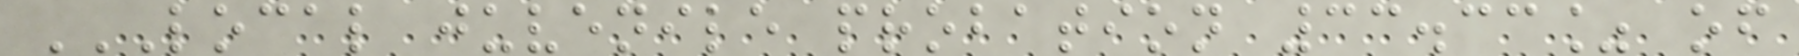LOCAL JUVENILE PROBATION 33.33% OF
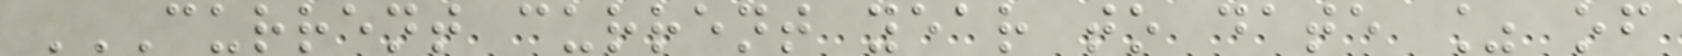CURRENT CURRENT YEAR TO DATE % OF
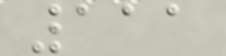111
